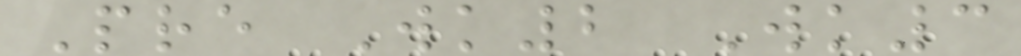Pre Wk2 Wk3
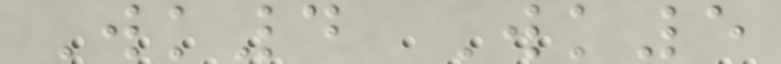Wk4 Wk5
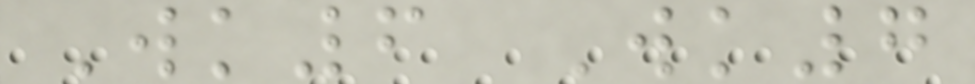Wk6 Wk7
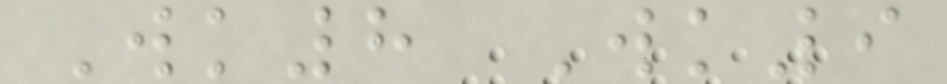Wk8 Wk9
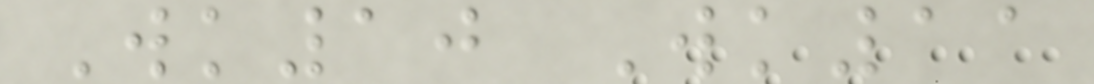Wk10 Wk11
